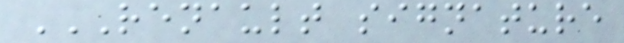RENAULT SIGNATURE
